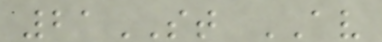21ST AV
